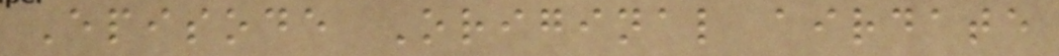Episode Original airdate
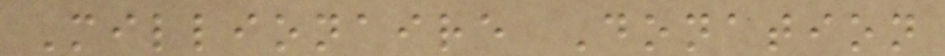Millionaire Donation
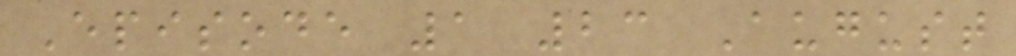Episode 1 23 August
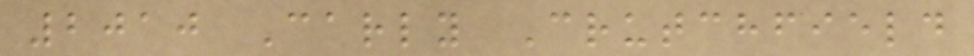2010 Carly Crutchfield
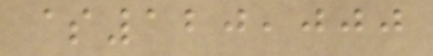$120,000
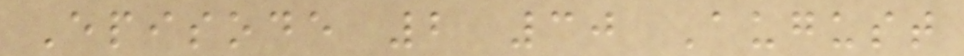Episode 2 30 August
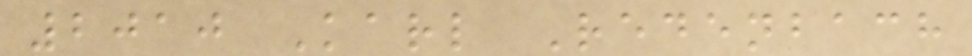2010 Karl Redenbach
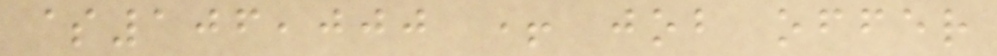$106,000 + job offer
